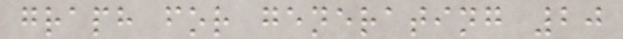graph for generating 20
